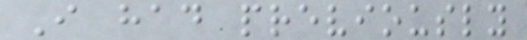I had previously
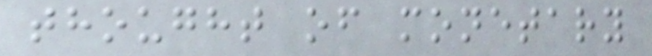thought of monetary
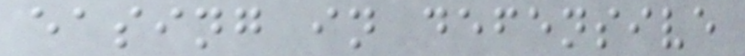easing in defensive
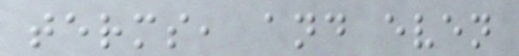terms, and even
